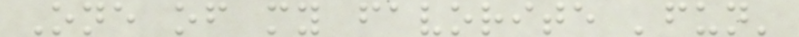One of my favorite 'fun'
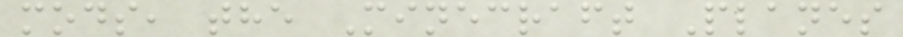mods, the Minecraft Planes
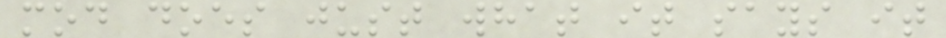mod does just what it says it
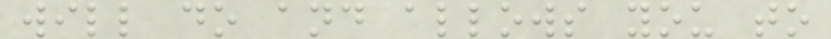will do and allows you to
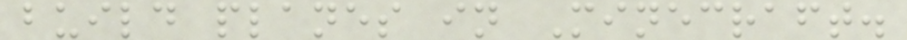build planes in Minecraft.
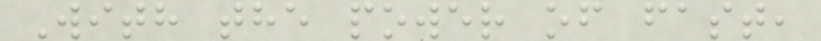With the power of fast,
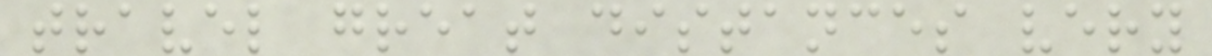travel great distances very
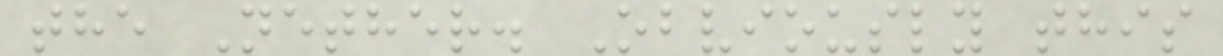the Nether. Obviously this
